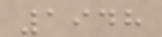1948
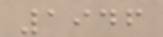1946
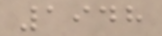1948
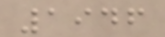1946
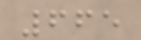665
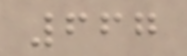667
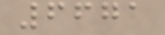6671
